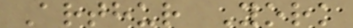Arthur York
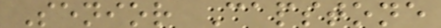Senior Capstone
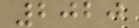2020
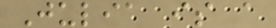Julia is a
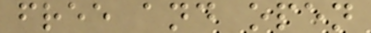free and open
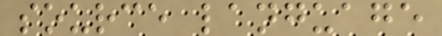source language
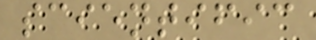scientific
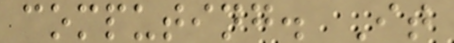computing. It
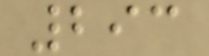293
